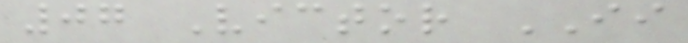07 Victor II
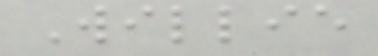Willie
